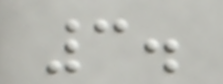3.
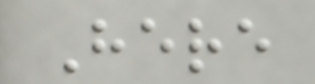Here
